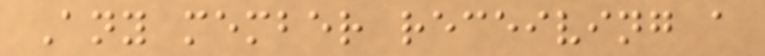Any member receiving a
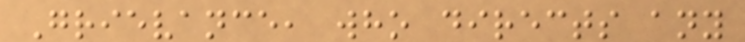Grievance, who directs any
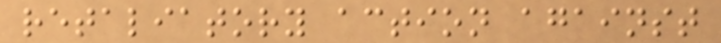retaliatory action against
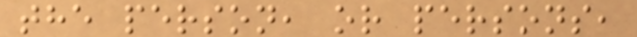the person, or persons,
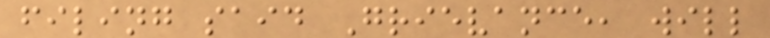filing said Grievance, will
